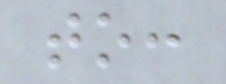to:
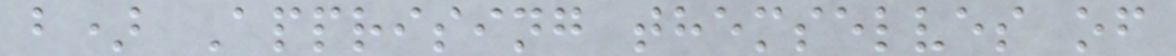b) Apprising themselves of
